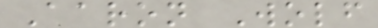Aaron Wolf
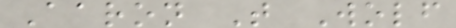Aaron T Wolf
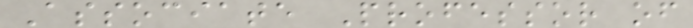Associate Professor of
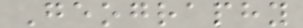Geography
